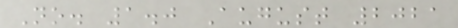No. 1.0 August 2021
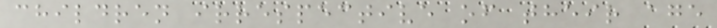children irrespective of their age
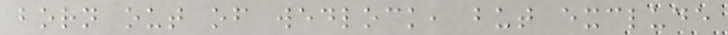born out of wedlock, but exclude
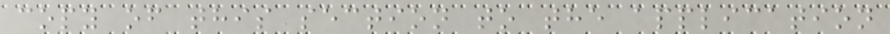copy of this section to the application
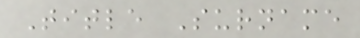Title Surname
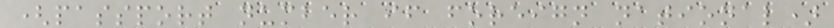(passport number if foreign national)
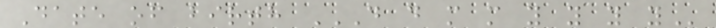Date of birth D D M M Y Y Y Y
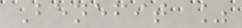Benefit %
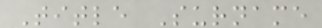Title Surname
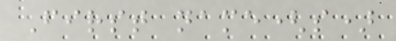First name(s)
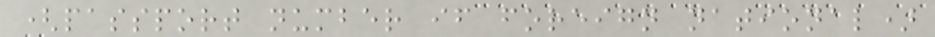(passport number if foreign national)
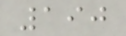190
